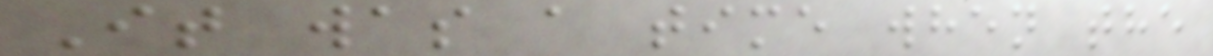It was a time when the
